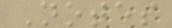Notes
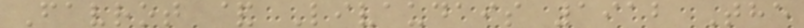Favrot & Livaudais 1912 The
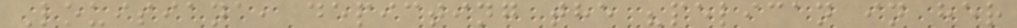Louisiana, depicting the "pelican in her
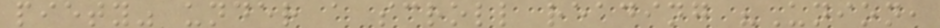piety" under a scroll reading "Union,
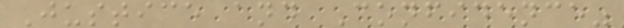Justice and Confidence"
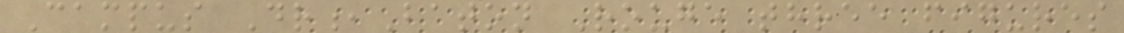Campus Dr,Baton Rouge three figures
